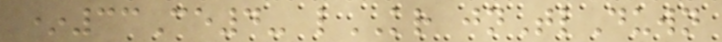*33Ce4- lKR jnTlDuwn
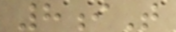8iT
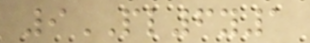9PL6y1
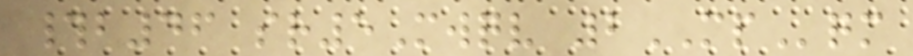#b46 sr5Mwqv 2MPqm
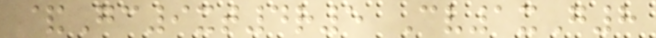&Gc9xt4r5 Cv1xG8
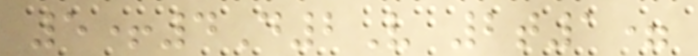5+4D2V 2t1=
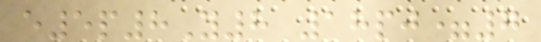e5p8Y8 18pj=7
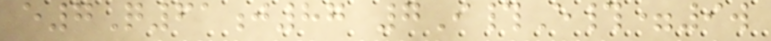e7Q61j87 7I#E#=9w
